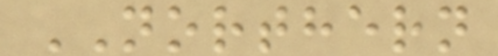NORTHERN
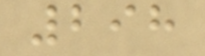298
